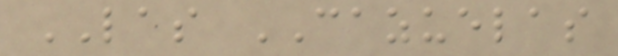LAS CAZUELAS
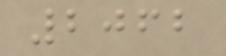2062
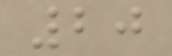20
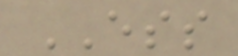ESS
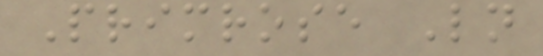Primrose Ln
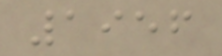1956
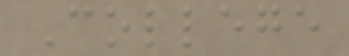College
